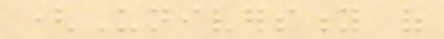(University of
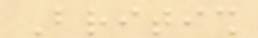British
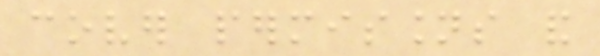cover permissions and
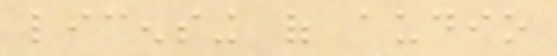licensing of audio
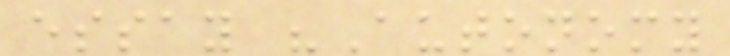essay "Autonomy
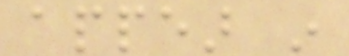appear in
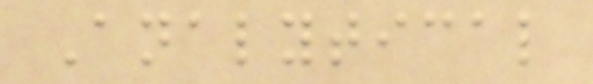Analytical
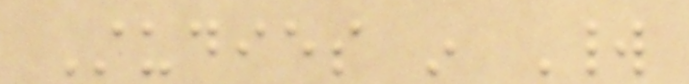Studies in World
